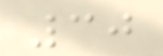30
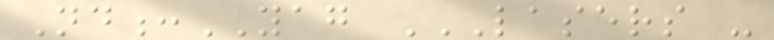Nd:YAG LASERS -
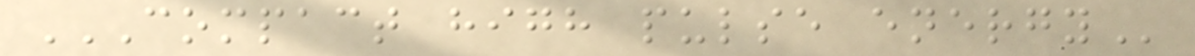COMPACT HIGH PULSE ENERGY
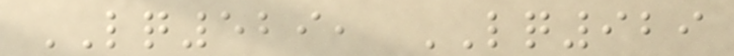LQ529, LQ929
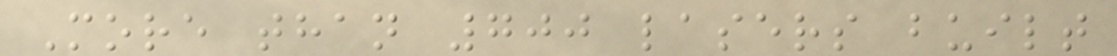More than 700 lasers built
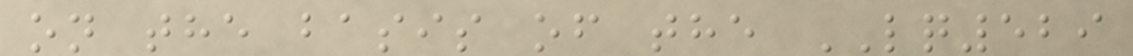on the basis of the LQ529
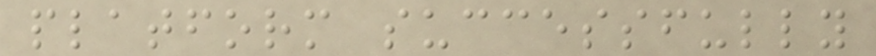platform successfully
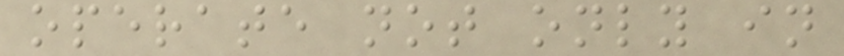operate not only in
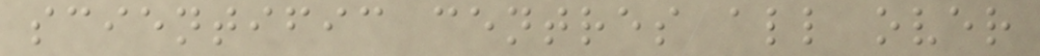scientific centres all over
